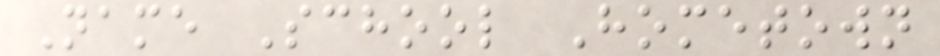Name School Hometown
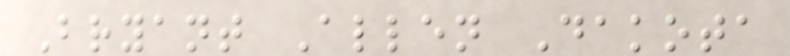Bryant Allen Dakota
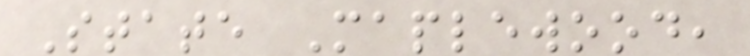State Maplewood,
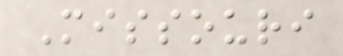Missouri
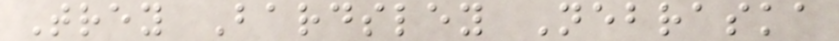Trey Bardsley Nebraska
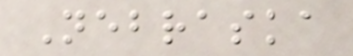Nebraska
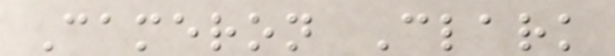Cameron Clark
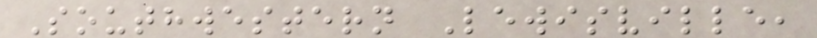Southwestern Lewisville,
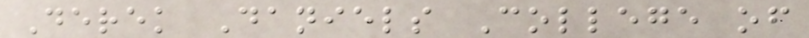Derek Daniels College of
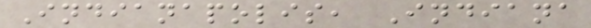Indianapolis, Indiana
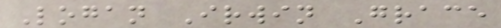Logan Irwin Grace
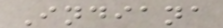Indiana
